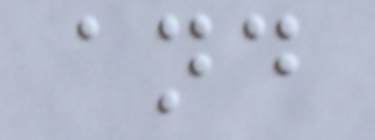and
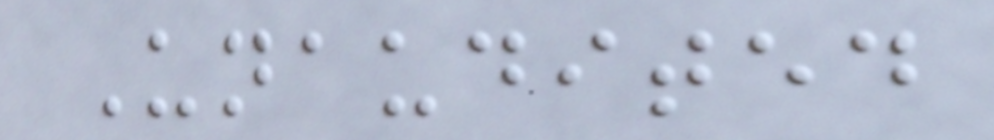Unaudited
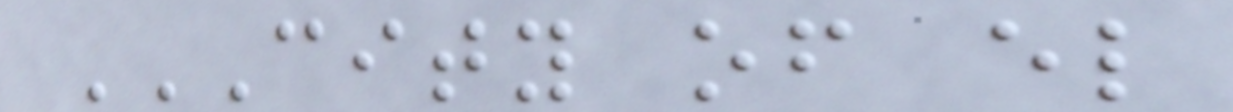CITY OF EL
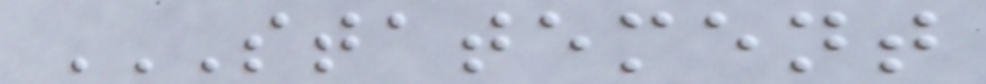STATEMENT
